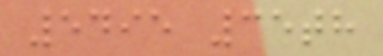5495 35th
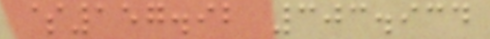$157.92 303.934
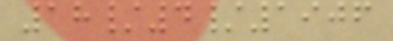18/4/1906
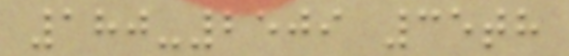180-2509 35th
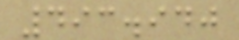493.940
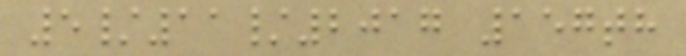5/11/2017 157th
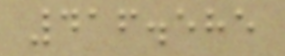416.585
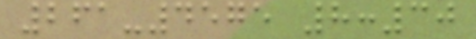261-4575 8:30
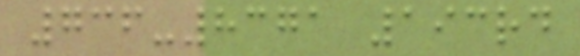736-8371 193rd
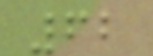62
